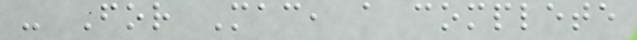- For Mac, a complete
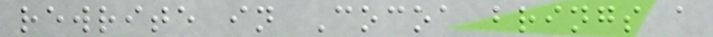rewrite in Cocoa brings a
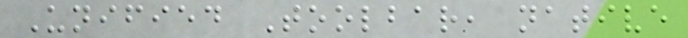Unified Toolbar, native
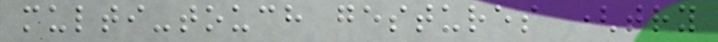multi-touch gestures (try
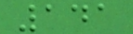141
